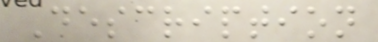Description
